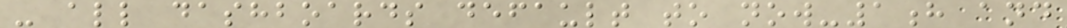- all dashboards default to now-1h and
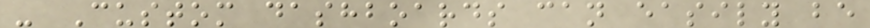- Custom dashboards can easily be
